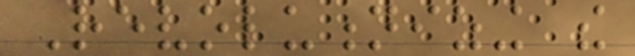Revolutionizing the
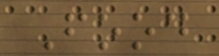Food
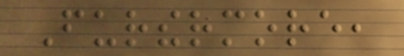Furthermore,
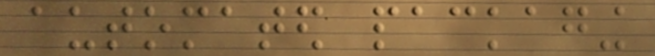automated packaging
